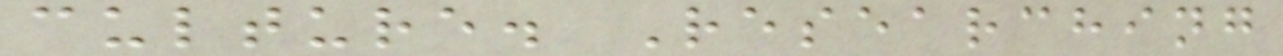culture. Researching
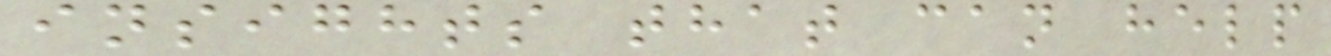insights that can help
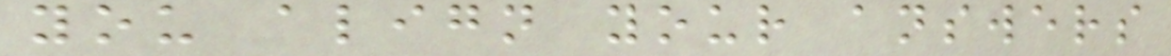you align your answers
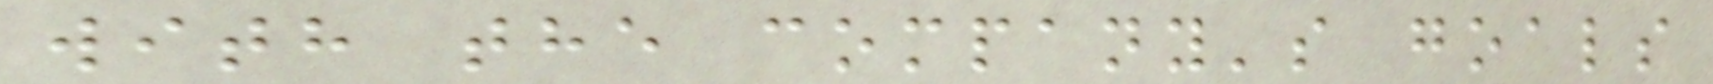with the company's goals
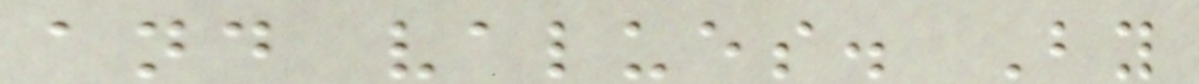and values. By
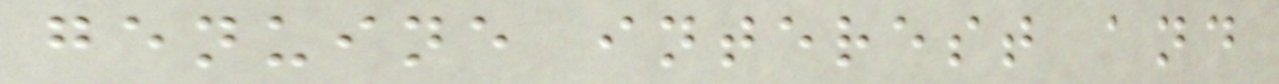genuine interest and
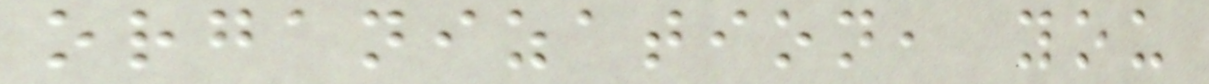organization, you
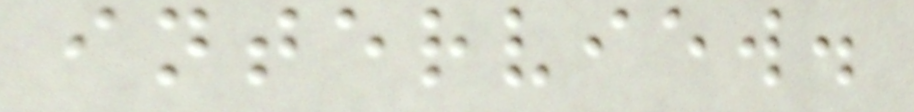interview.
